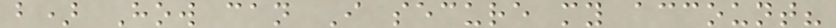b) How can I secure my account?
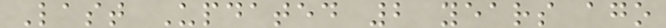Last Updated 2 years ago
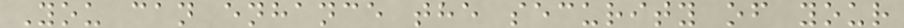You can enhance the security of your
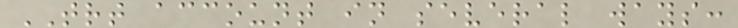TRT account in several ways:
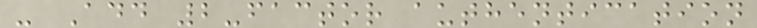- Add 2-factor authentication
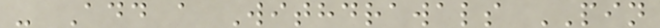- Add a Withdrawals PIN
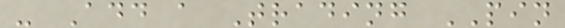- Add a Trading PIN
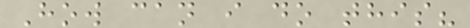How can i do this?
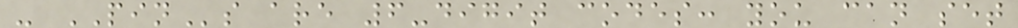- PINs are 6-digit codes: you can set
